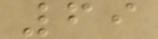69
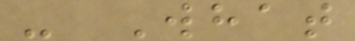- What
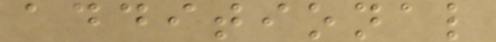additional
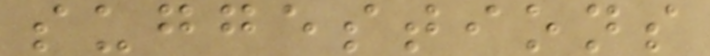suggestions
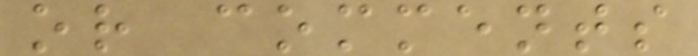or comments
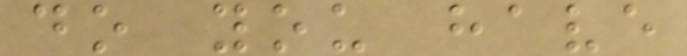do you have
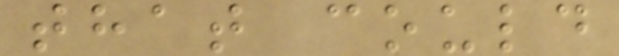that could
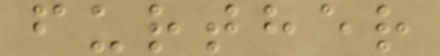further
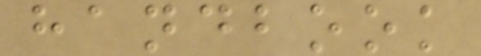handbook
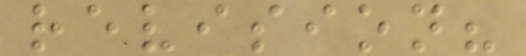revision?
